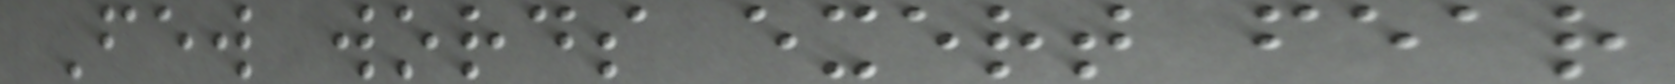Few words exert fear
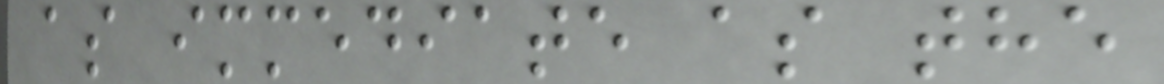as immediate as the
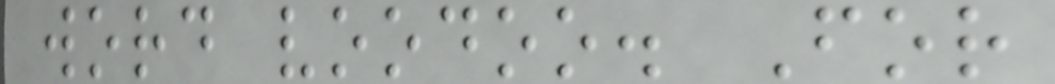word voodoo. For
